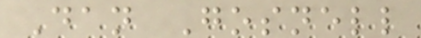Dan Gosnell
